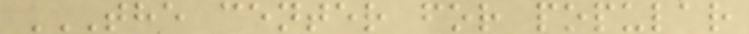THE CENTER FOR POPULAR
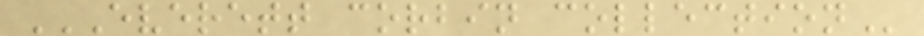EVERETT CORBIN COLLECTION
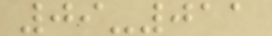09-011
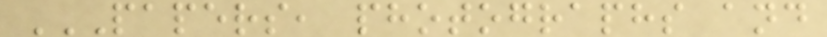PAPERS, PHOTOGRAPHS AND
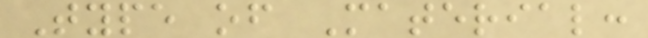Type of Material:
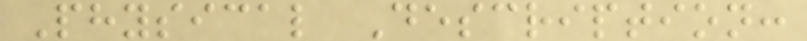Physical Description:
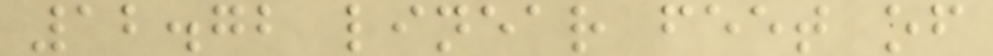12.72 linear feet of
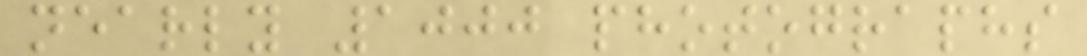nearly 1000 photographs
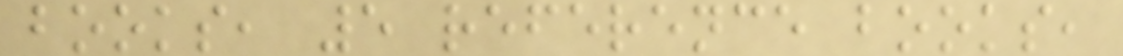books, 5 reference books,
